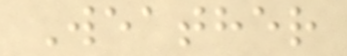Weather
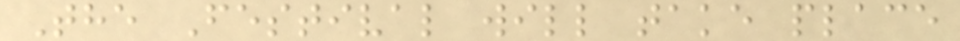The Festival will take place
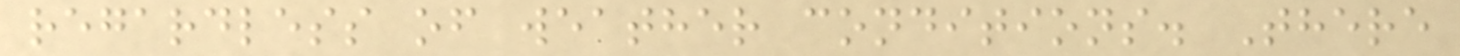regardless of weather conditions. There
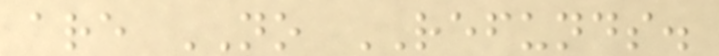are NO REFUNDS.
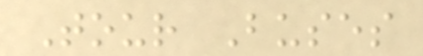Tour Buses
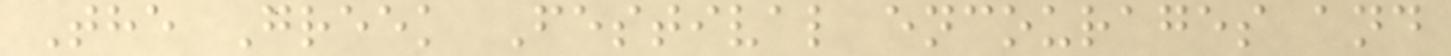The Greek Festival encourages and
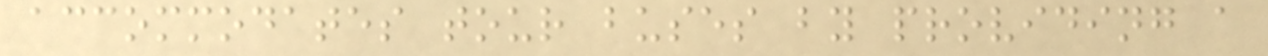accommodates tour buses by providing a
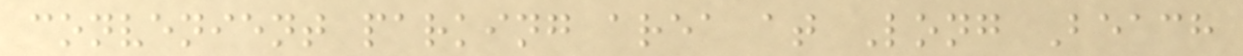convenient parking area at Long Beach
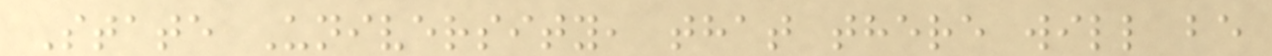State University, that there will be
